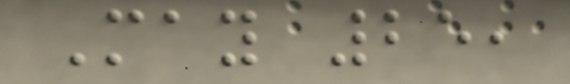May 25,
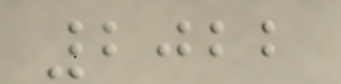2022
